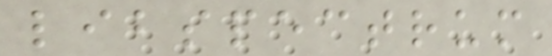libspectrum
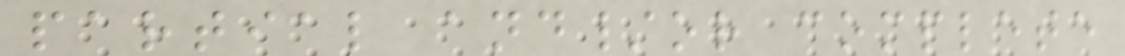partial and/or complete
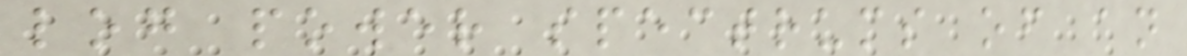log power spectrums of an
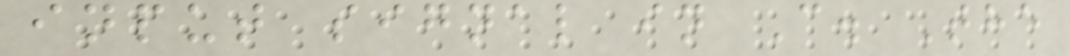input signal in C. The
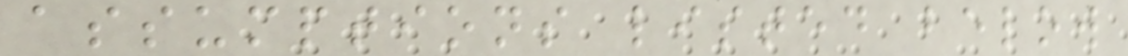assumptions listed below
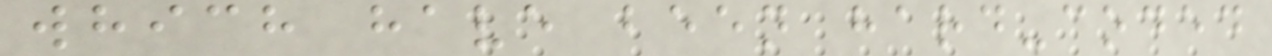which have been hard-coded
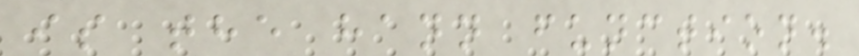is the hann function.
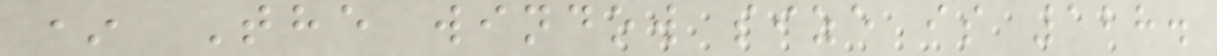* The window size is 128.
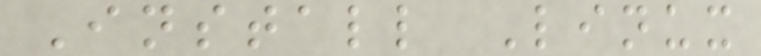Install Linux
